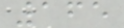165
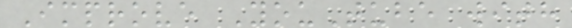Improve YouTube with
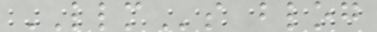LLMs blog
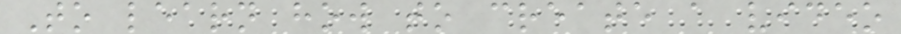To learn how to create a video
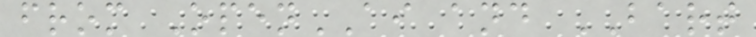from OpenAI and BART
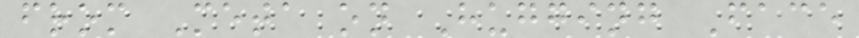from Meta on Hugging Face
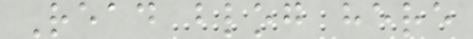Read blog here
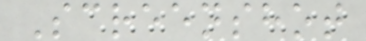Screenshot
